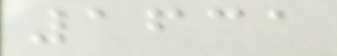1631
